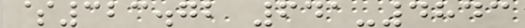$323.72 641-4843
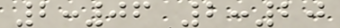2:06 2:20
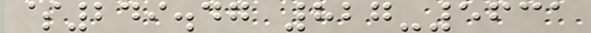$249.47 827-5631
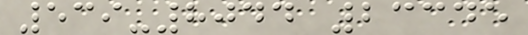539-8044 23345
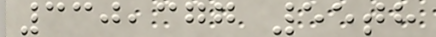330,377 55th
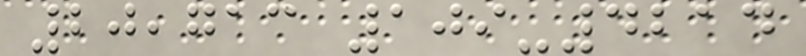20,713 109-4214
